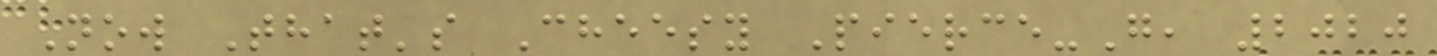Now That's Cheesy Pierce-G, 2020
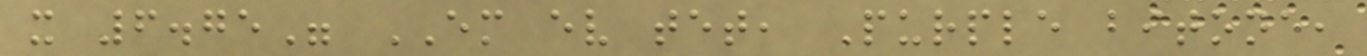x 6.75" EM ev tet, Purple bitone,
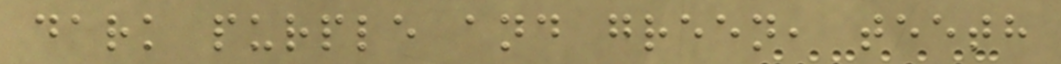dark purple and green, teeth
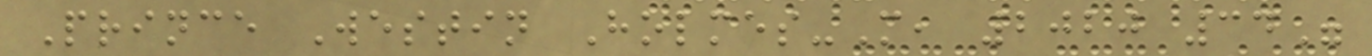Prince Westin Holmes-M, 2020 34"
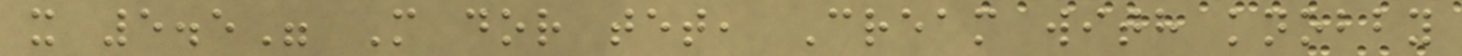x 5.5" M dor tet, Cream with knobby
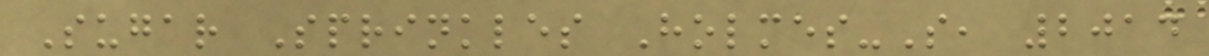Sugar Sprinkles Holmes-S, 2014
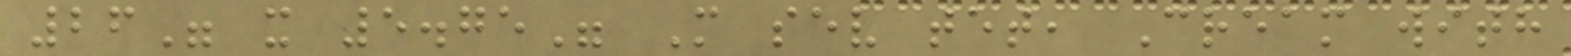26" x 5.75" M sev tet, Cream with
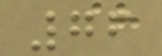76
